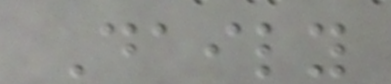Daily
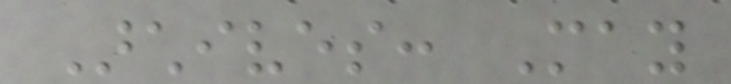Archives: May
